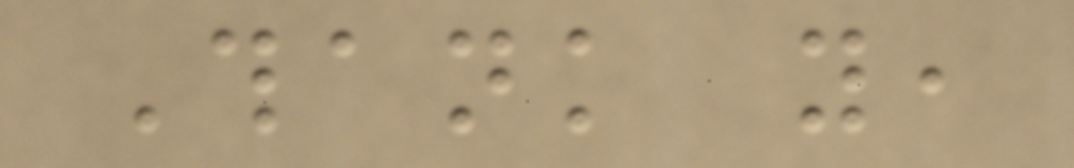Thank you,
